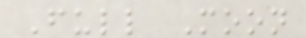Full Moon
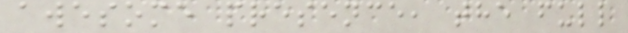awesome presence, the full
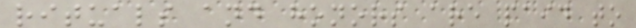rituals and honors are paid to
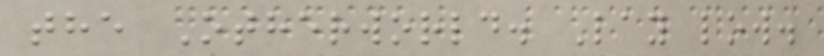the Otherworld. Lay low.
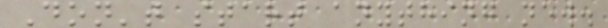Don't start anything new.
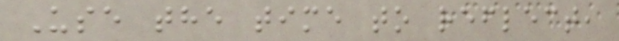Use the time to reflect,
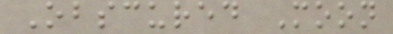Obscured Moon
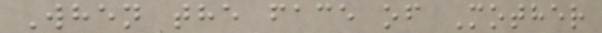When the face of Mother
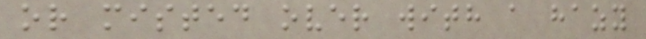or misted over with a hazy
